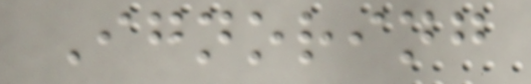Ignoring
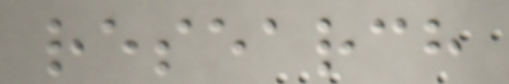research
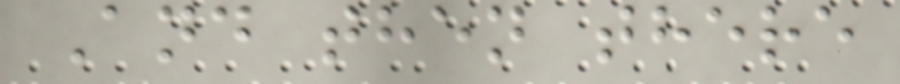And then there
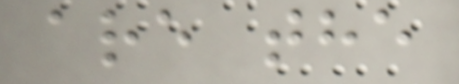are the
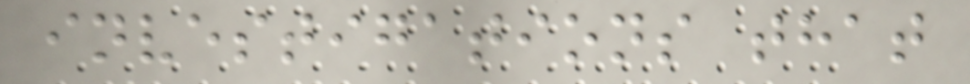investigations that
